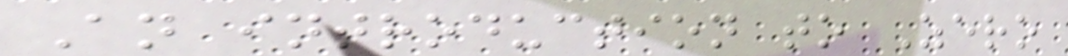An introduction to Zero
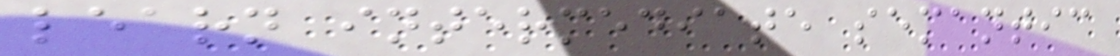learn intermediate semantic
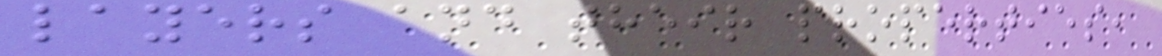layers and their properties,
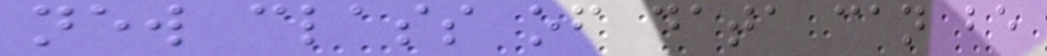new class of data can be
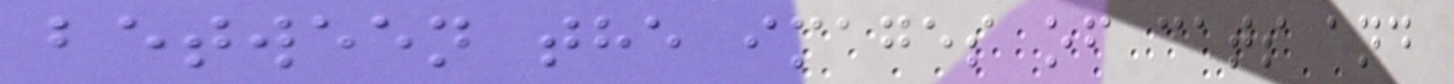between the images of cats and
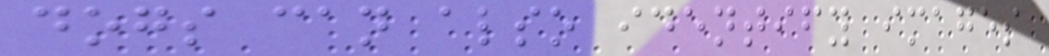dogs can also identify images
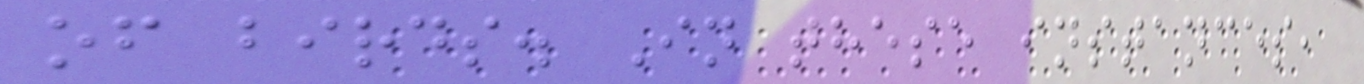of birds. In these instances,
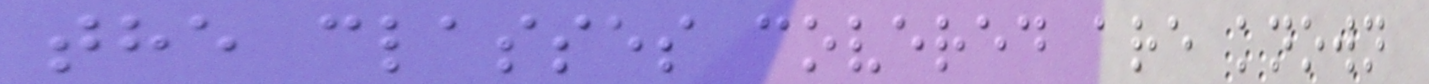the classes covered are known
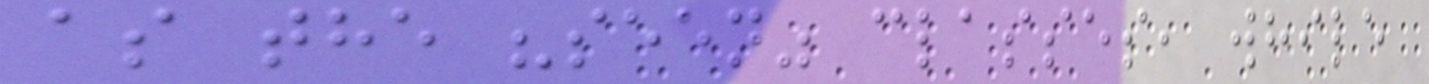as the "seen" classes, while
